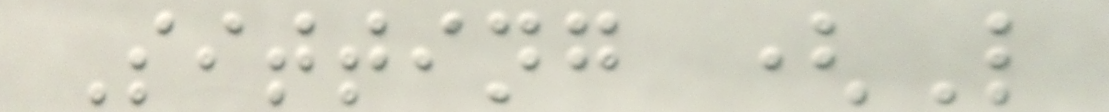Sitting (L
